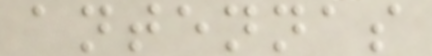antennas
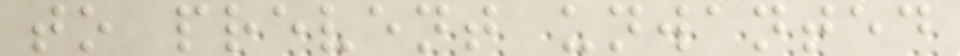to prevent unwanted
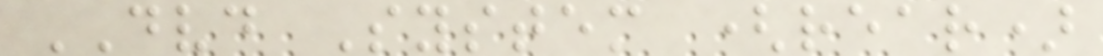DVD System (rear)
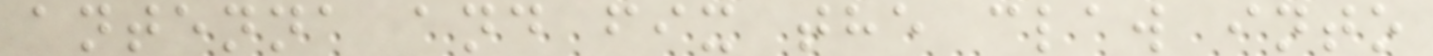antenna and fix the claw into
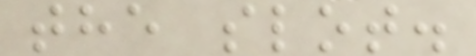the slot.
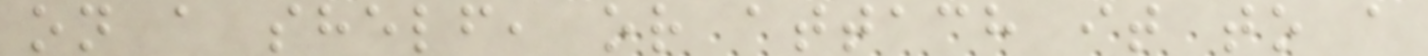on a shelf, or attach it to a
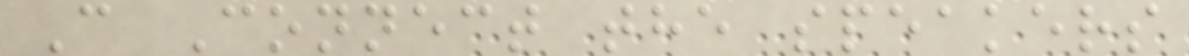C Connect the speakers
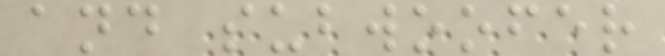and subwoofer
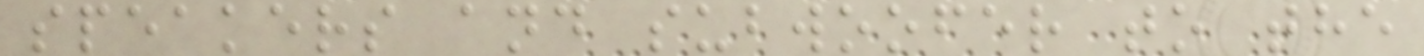speakers and subwoofer to the
